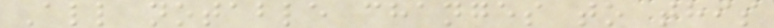All notable changes to this
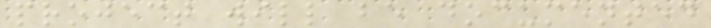project will be documented
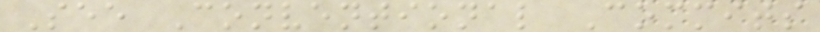See Conventional Commits
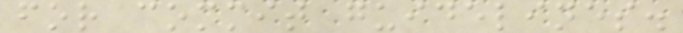for commit guidelines.
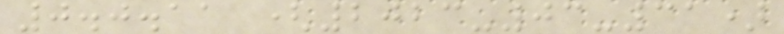0.0.11 (2023-03-31)
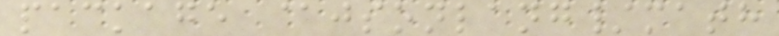package @jsonlang/math
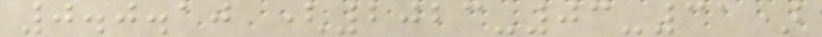0.0.10 (2023-03-31)
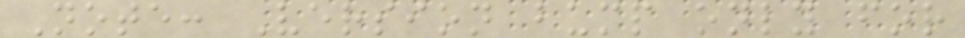Note: Version bump only for
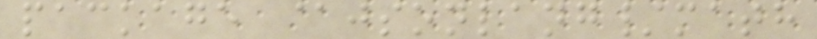package @jsonlang/math
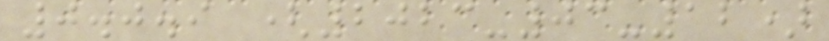0.0.9 (2023-03-12)
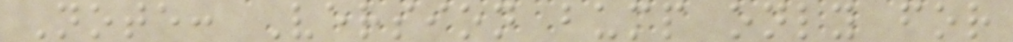Note: Version bump only for
